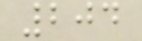204
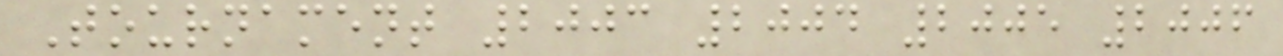Tournament 2003 2004 2005 2006
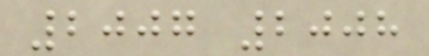2007 2008
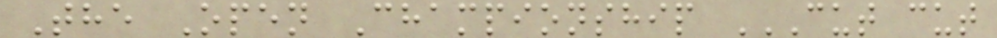The Open Championship CUT CUT
